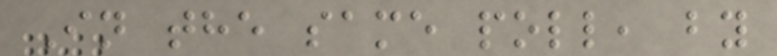In the same poll, by
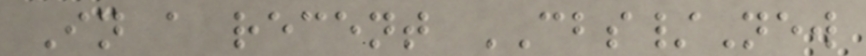In a recent CBS/New
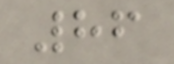86
